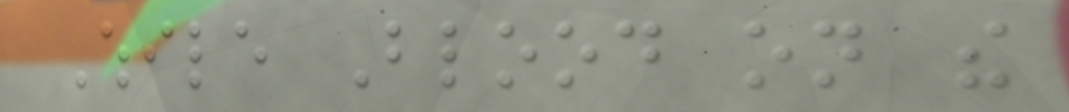While Blood on the
